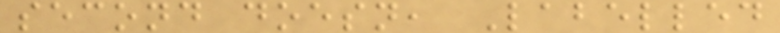second doesn, Labelled
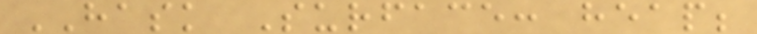HASK Surface: heap;
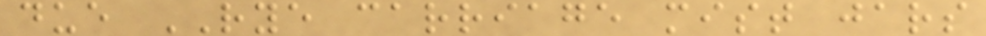due RYE carriage mist jars
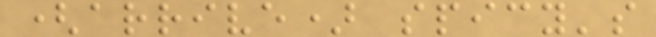(arrive) spicy's
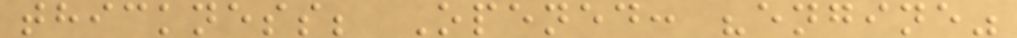thickness; Opened: "engine"
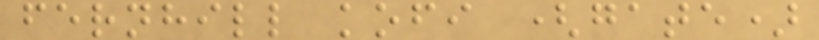fernhill kofi (gate)
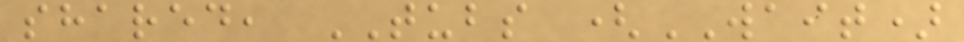shared, TUBS (WAIT)
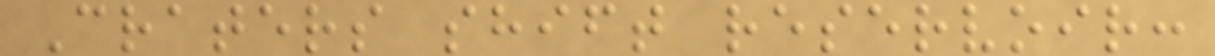Craters shift reservoir:
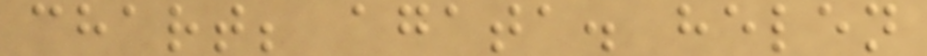chart; agata. helen
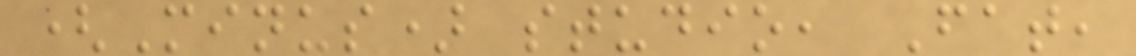(Minus) studio, Fat,
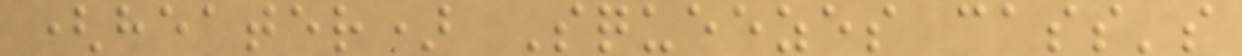(heater) Squeezes cass's
